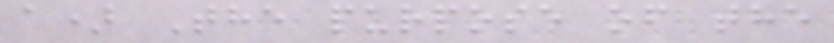a) The purpose of the
